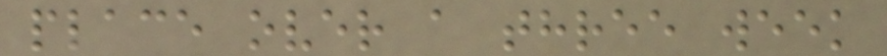place over a three week
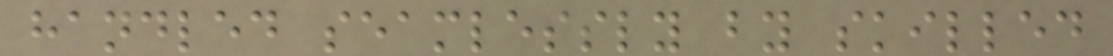handled seamlessly by skilled
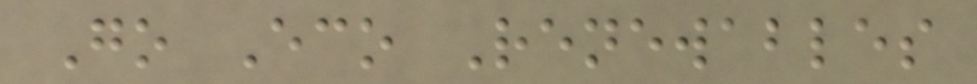Go Eco Renewables
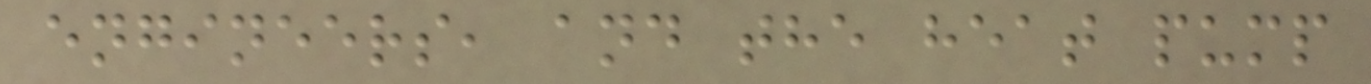engineers, and the heat pump
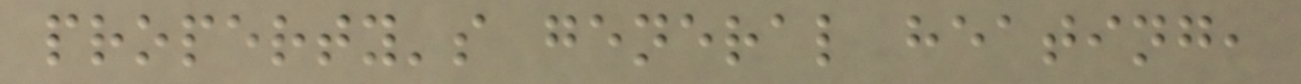property's general heating,
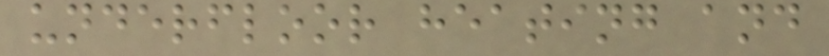underfloor heating and
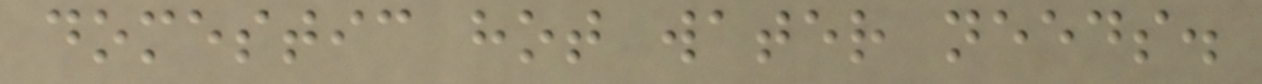domestic hot water needs.
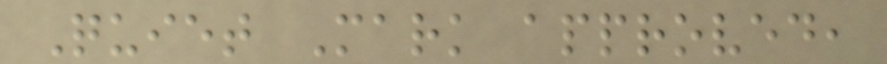Quiet Mark approved,
